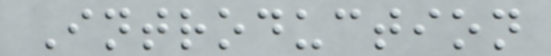Introduction
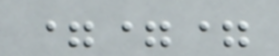===
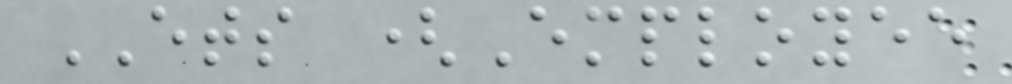ETS (Employee
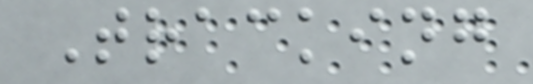Tracking
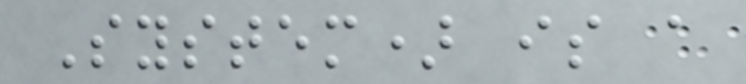System) is a
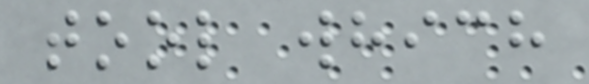tool which
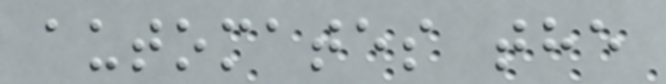automates the
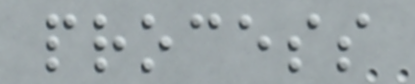process
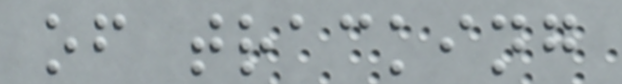of tracking
